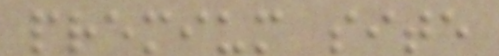premium site
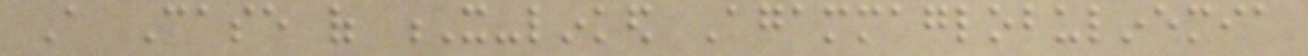A Case of X-linked Agammaglobulinemia
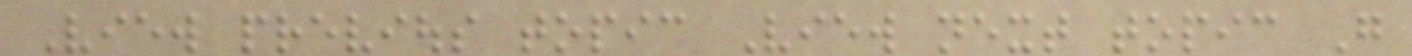View previous topic View next topic Go
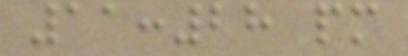11:28 pm
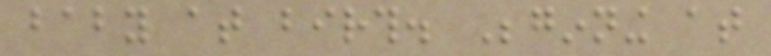baby at birth. Beginning at
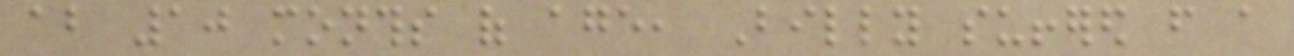about 10 months of age, Billy suffered from a
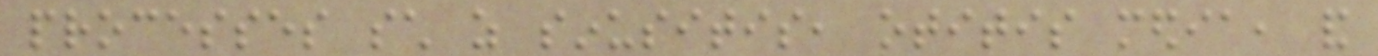processes such as sinusitis, otitis media, and
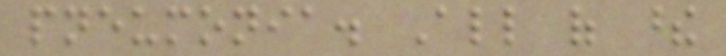pneumonia. All of these
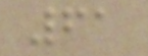61
